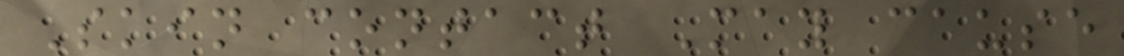Skin contact May cause
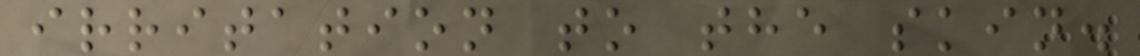irritation to the skin.
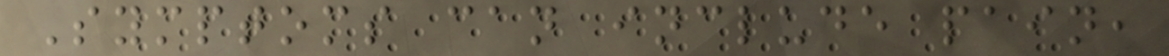Symptoms can include pain,
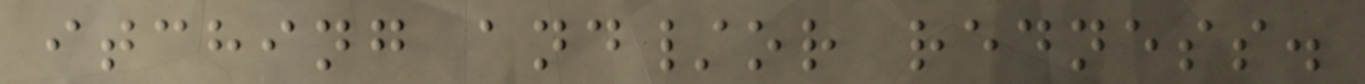itching and/or redness.
